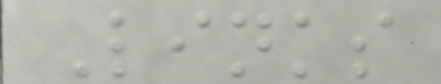Links
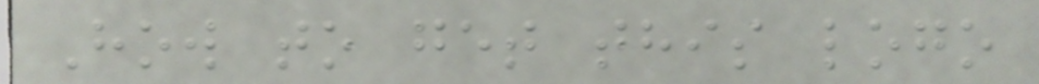How to get this logo
